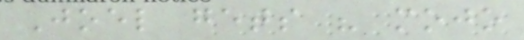Joel gets his mojo
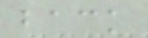back
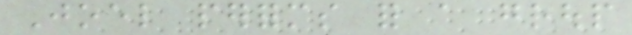Joel performs for a group
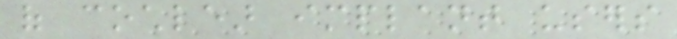of cochlear implant users
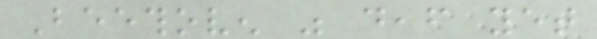Beethoven was deaf yet
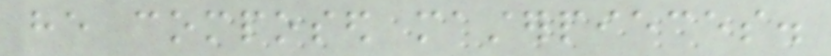he composed masterpieces.
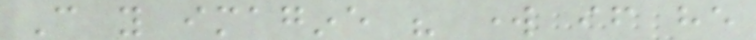Can you imagine his work if he
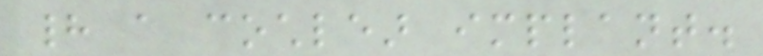had a cochlear implant.
